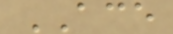ACE
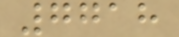7718
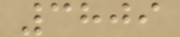3809
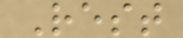Rest
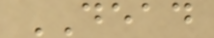DEAD
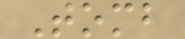Tomb
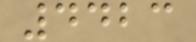4423
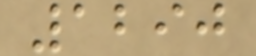1290
